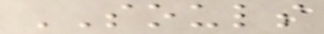SOULS
